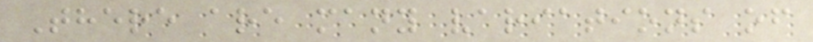There are many variations of
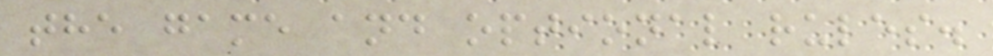the game and optional rules.
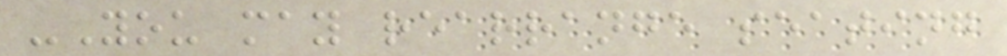-You may rearrange seating
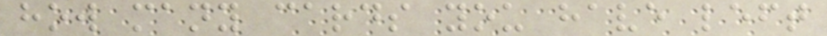how many cards you have left
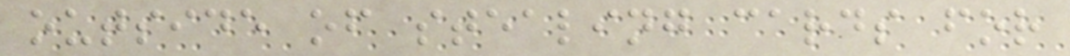outside of stealing cards for
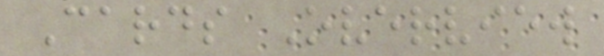Cards Overview
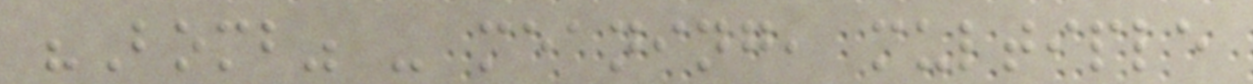"Bomb" - meaning, multiple
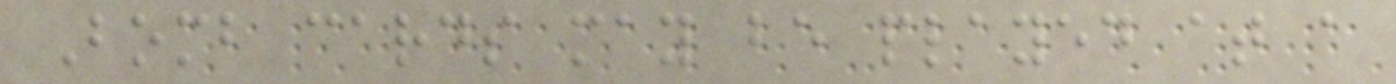Bomb cards may be played at a
